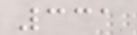331
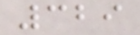329
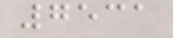7531
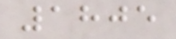1805
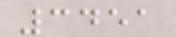3451
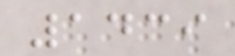1439
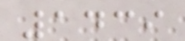1439
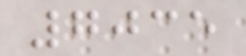7035
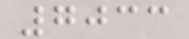7033
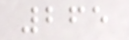265
